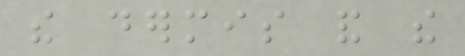the dermis and the
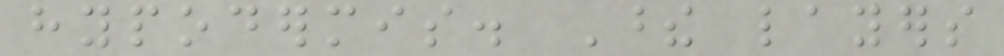hypodermis. These layers
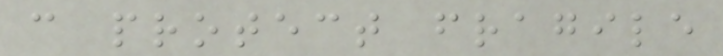can protect fragile
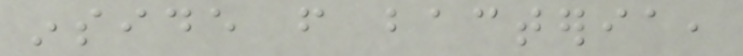inside from bacteria,
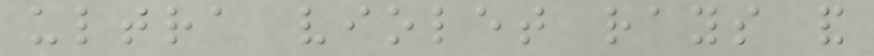ultra violet rays and
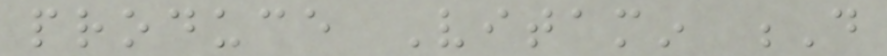produce Vitamin D
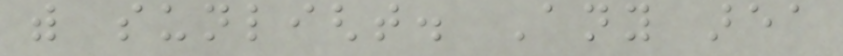with sunlight. Any area
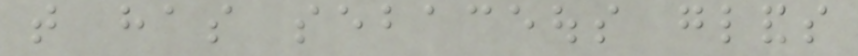that has sebaceous glands
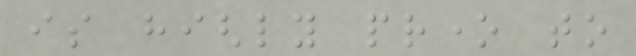is highly prone to
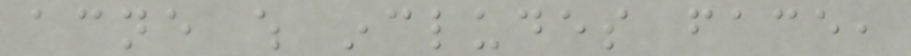acne which includes face,
